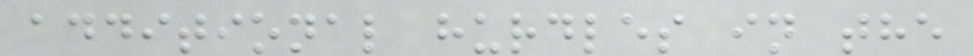additional hurdles in the
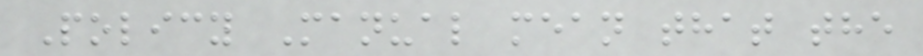Policy Manual mean that the
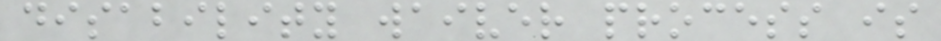disability waiver process is
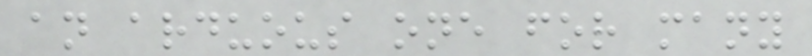an arduous one for many
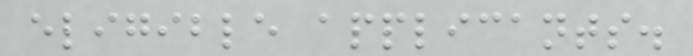eligible applicants.
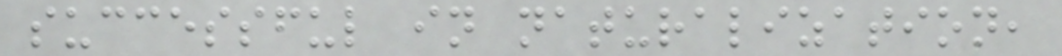successful in naturalization,
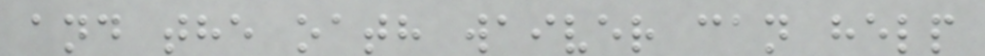and the oath waiver can help
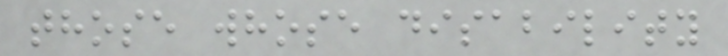those whose disability
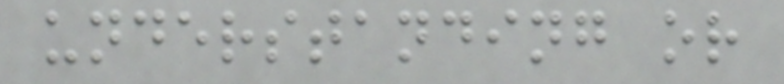understanding or
